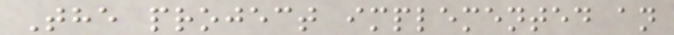The project implemented an
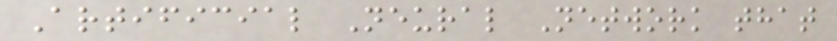Artificial Neural Network that
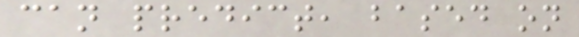can predict, based on
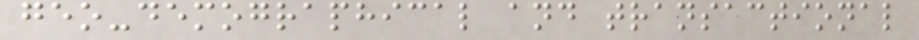geo-demographical and transactional
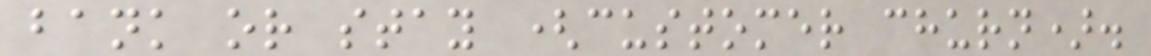bank or stay (customer churn).
